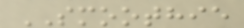SMOOTHIE
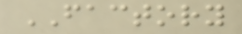FACTORY
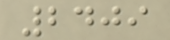2409
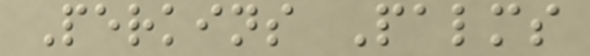Perkins Palms
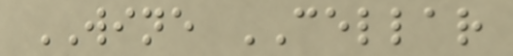WINE CELLAR
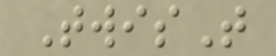TwisT
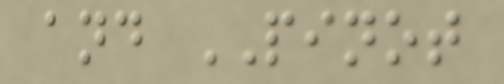and PINOT
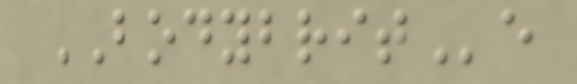BODYBRITe
